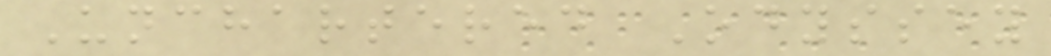Unchartered Odyssey
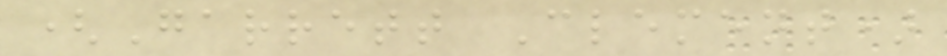(Garrett Clement)
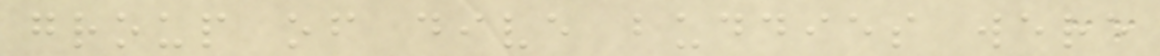group of dive buddies were
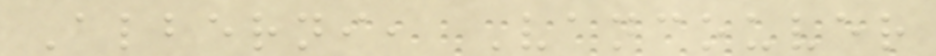Alberni, Vancouver
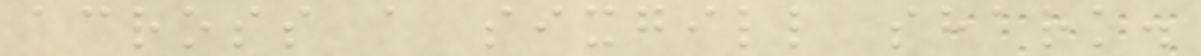across a sixgill shark.
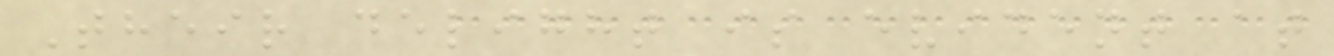Their delight is evident at
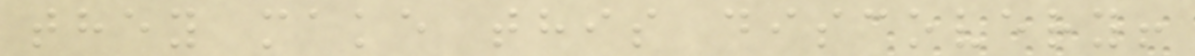they make this discovery!
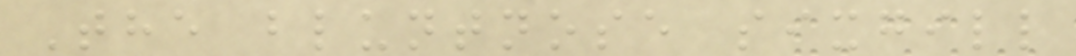The bluntnose sixgill
